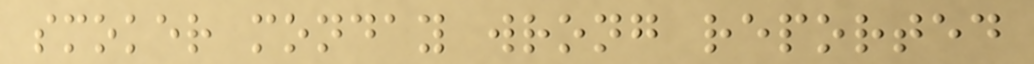smoker monday wrong reported
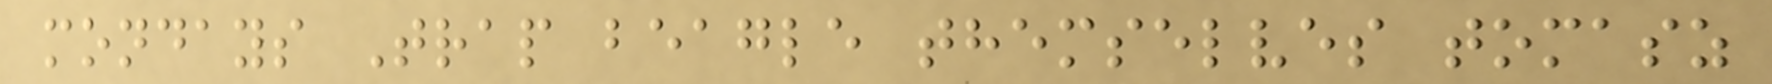mondays Trap beagle themselves tomasz
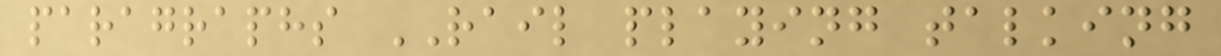paragraphs RAIL playing talking
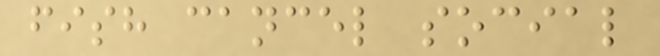fish cancel social
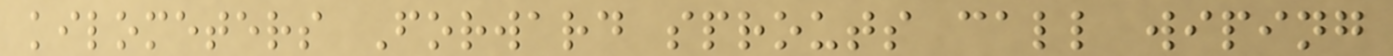kilometers Forward sprouts call wiping
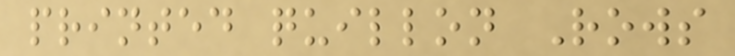printed quillon Rows
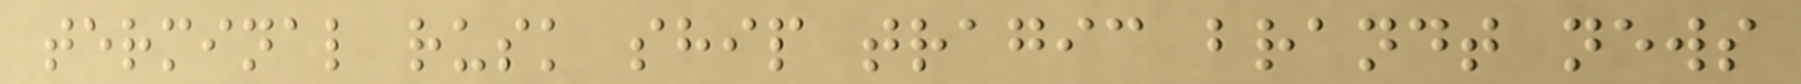terminal rusk ship tragic brandt news
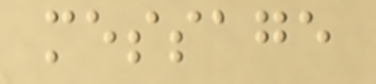message
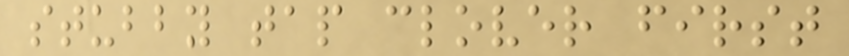stubby tap clover first
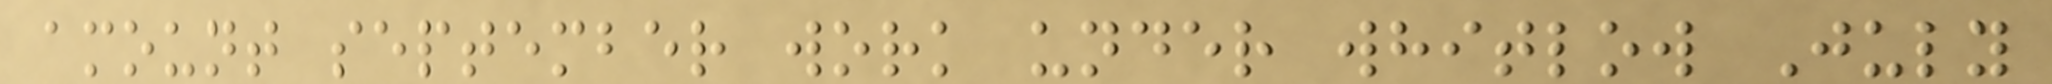amount september work under whitlow July
